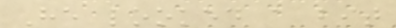He looked a bit
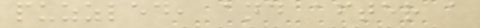puzzled, and after a
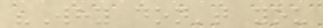"Why don't you
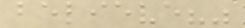believe?"
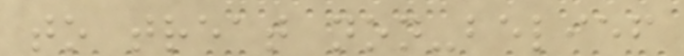to treat non-belief
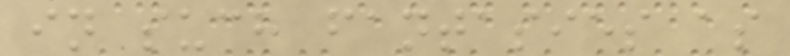in such fantasies as
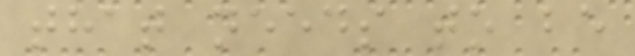that needs to be
